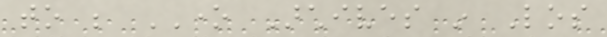to be ONE Archives in Los
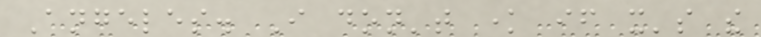Angeles. I don't know if it's the
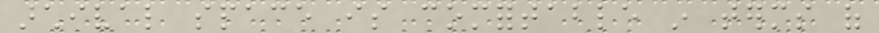archival space is comfortable in terms of
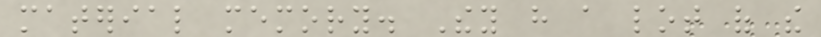material memory. They have a lot of the
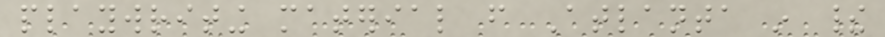playwriting material from Atlanta in their
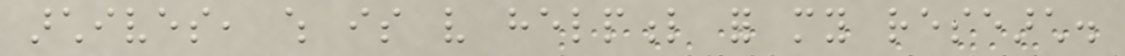archives, which is very helpful for my research.
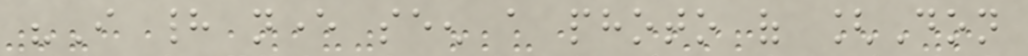"I had never seen a photo of [Don
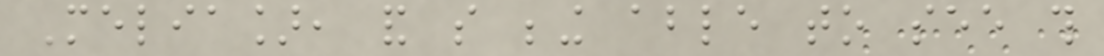Melia], and so being able to see this
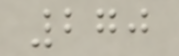270
